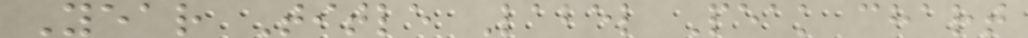Year Title Label Peak chart
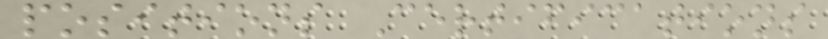positions Certifications
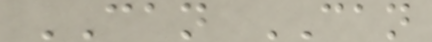CAN CAN
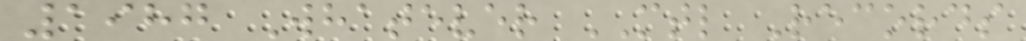1987 Whatever MTL Records
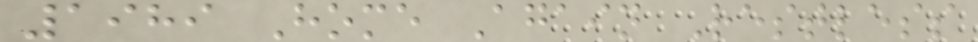1989 Home Again Restless
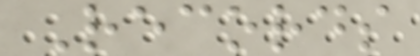Records
